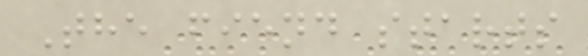The fiend starts
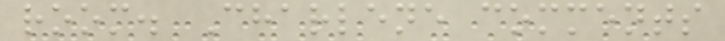room. Charlene comments
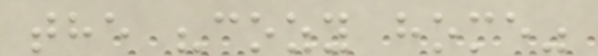the "cozy home"
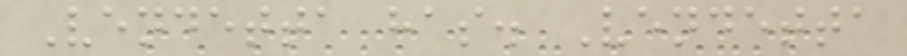Vendetta has. Vendetta
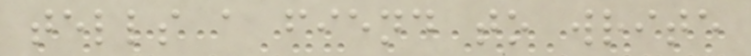tells a fiend to write
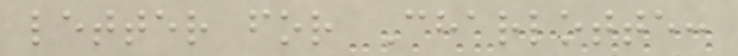letter for Charlotte:
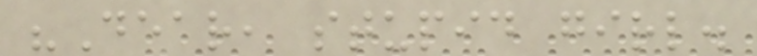"Dear, stupid girl.
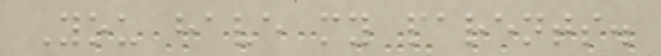You have my parents.
